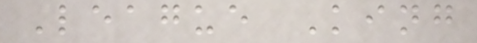League King
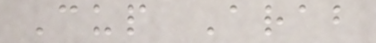Cup Arab
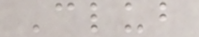Club
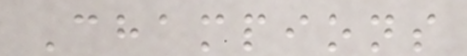Champions
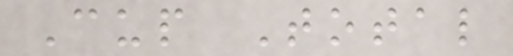Cup Total
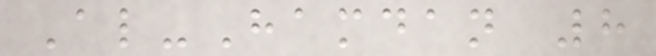Al-Hamdan 8
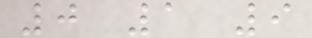0 1 9
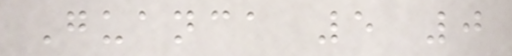Guanca 5 0
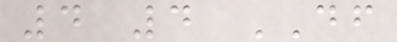4 4 DF
